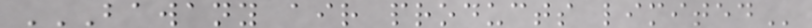BAWANY AIR PRODUCTS LIMITED
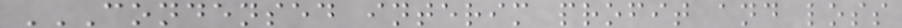CONDENSED INTERIM PROFIT AND LOSS
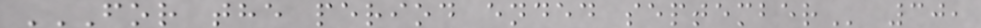FOR THE PERIOD ENDED SEPTEMBER 30,
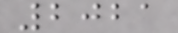2021
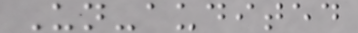Un-audited
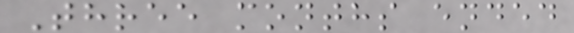Three months ended
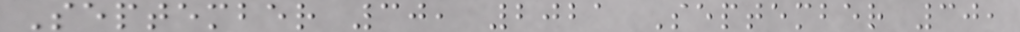September 30, 2021 September 30,
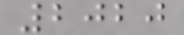2020
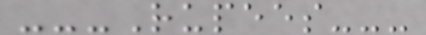---Rupees---
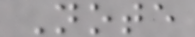Note
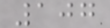107
